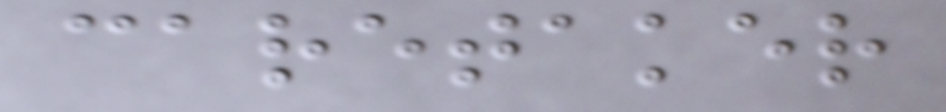caretaker
